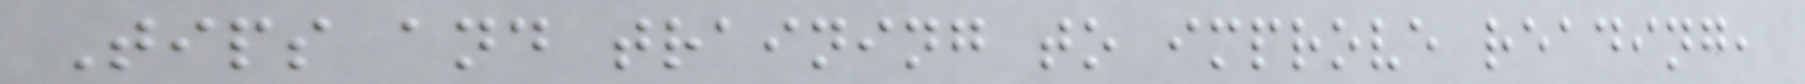Tips and training to improve reading,
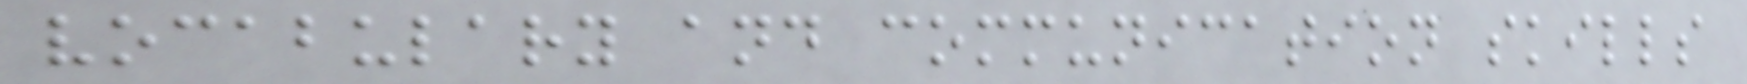vocabulary and communication skills
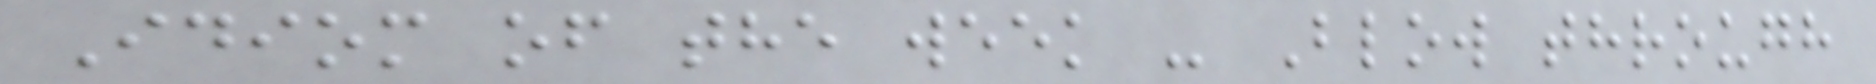Idiom of the week - Blow through
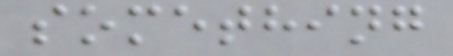something
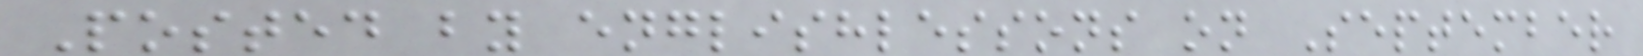Posted by englishlessons on September
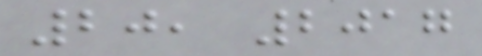20, 2017
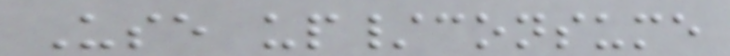Use up/consume
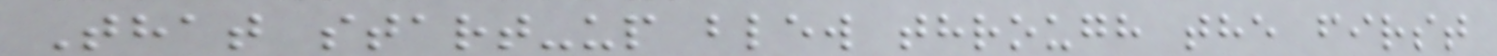That start-up blew through the first
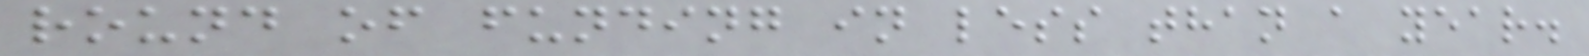round of funding in less than a year.
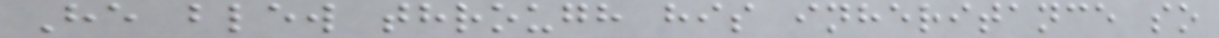He blew through his inheritance so
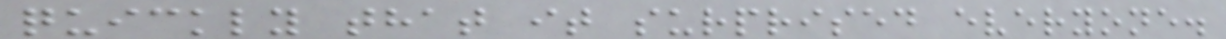quickly that it surprised everyone.
